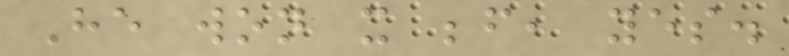He won it before, yes.
